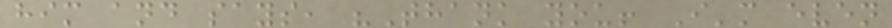him and says, "Thank you! I'm even
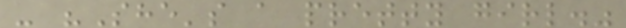- "She's a pretty girl."
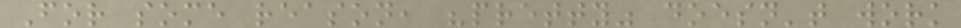For some reason, "pretty" doesn't work
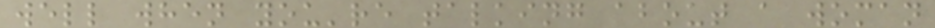well when you're talking about a woman
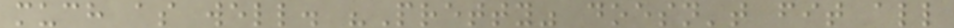much as well. "Pretty" doesn't fit all
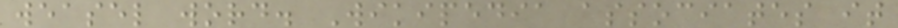weasel word. Wikipedia associates it
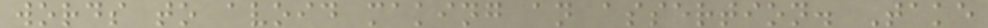words to avoid making an assertion. Take
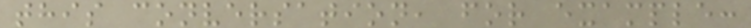this conversation, for example:
